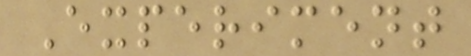Experiment
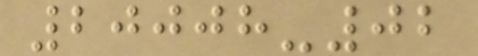20008-02
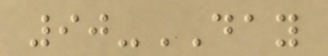90-DAY
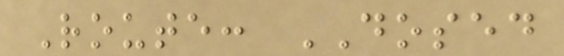Route: DOSED
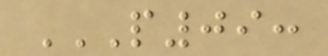P09:
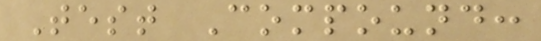Test Compound:
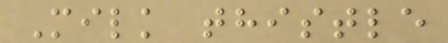Milk thistle
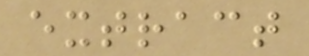extract
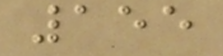155
